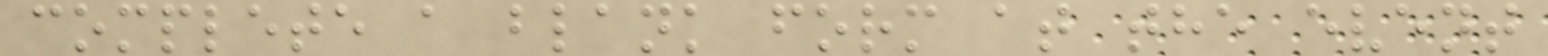complete a blank form at the event
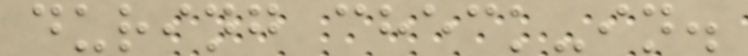during check-in.
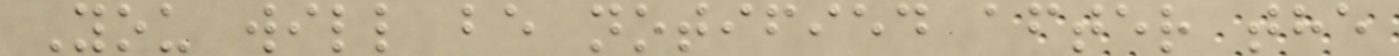You will be notified after the
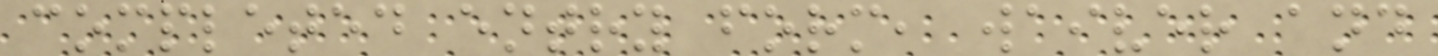completed entry form, waiver and
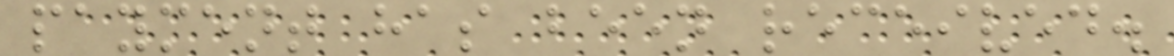payment has been received.
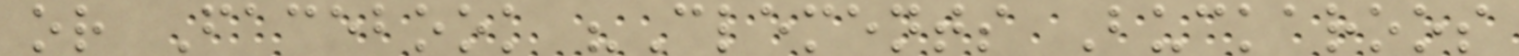or Facebook "Clements Buckaroos
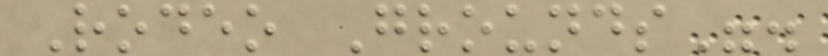Rodeo Grounds".
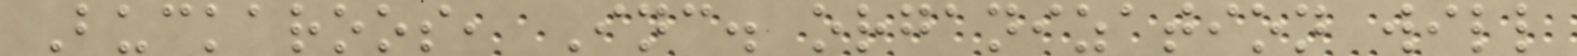Buckaroos, Inc. organization will
